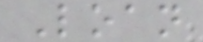Loan
